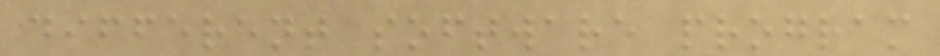different software program
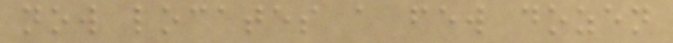now locates a few dozen
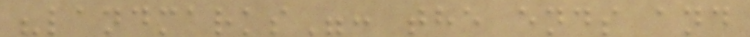"landmarks": the ends and
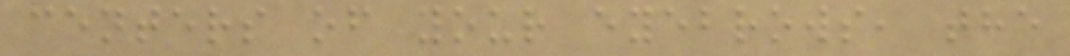centers of your eyebrows, the
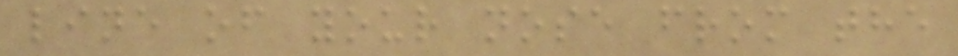line of your nose from the
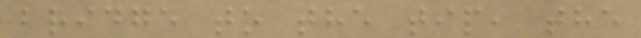bridge to the tip, the
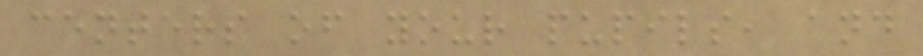centers of your pupils, and
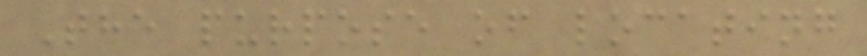The purpose of locating
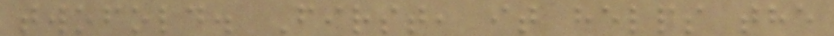twofold. First, it helps the
